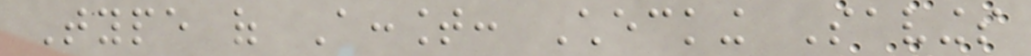Type of Account: Checking Savings
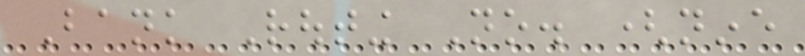Bank Routing No. (nine
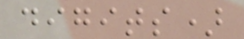digits)
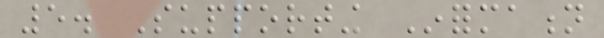5. Supporting Information
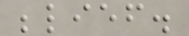belief.
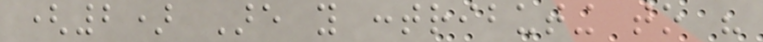(2) Are you contributing to his
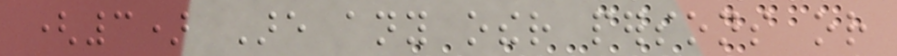(3) Are any other persons or
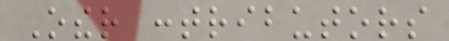Other contributors
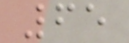65
